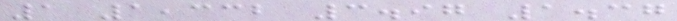1 1,332 3.97 1.37
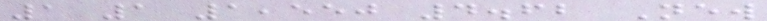1 1 1,550 4.62 New
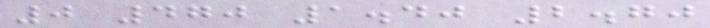0 470 1.40 2.70
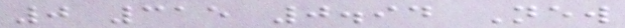0 315 0.94 New
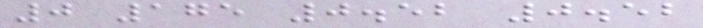0 175 0.52 0.52
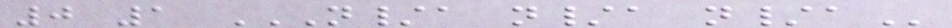0 1 N/A N/A N/A
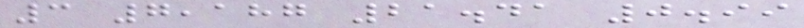3 7,187 21.41 0.99
